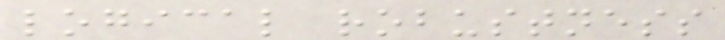logical robustness
